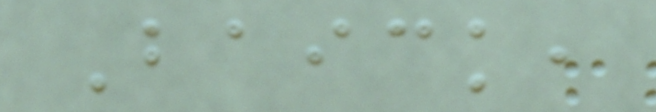Baick,
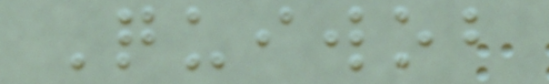Quiwob
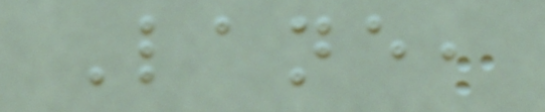Lane,
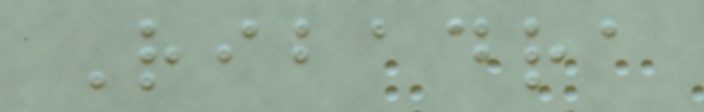Ribadra
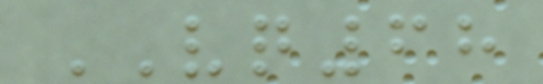VQ68
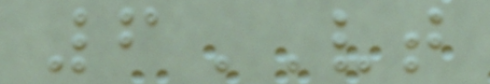6VT
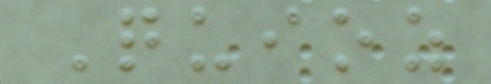Quioz
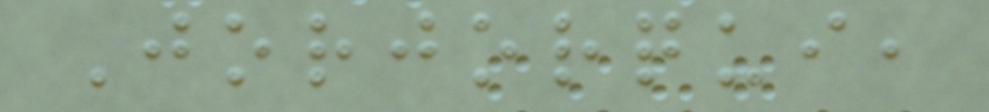Jorjorqui,
